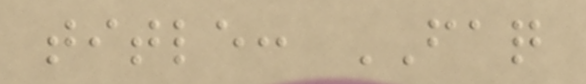title: FAQ
